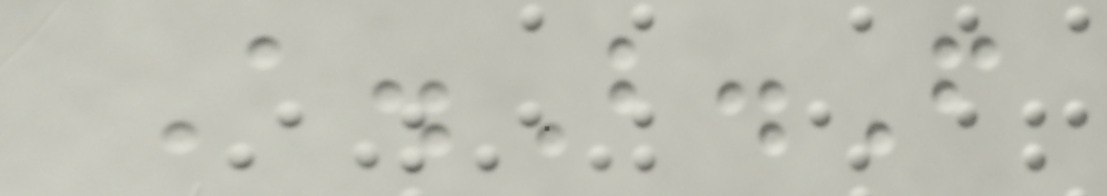A.B.F
